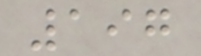197
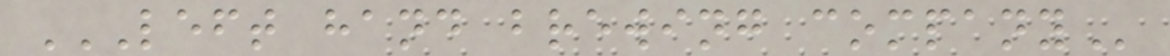LEFT HAND BREWING COMPANY
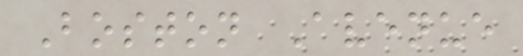Boston Avenue
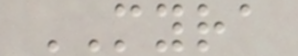MYRA
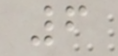6
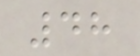48
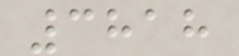3818
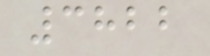3822
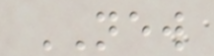NEW
